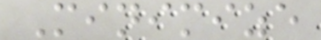Minimize
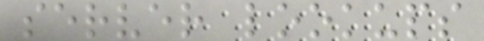server lookups
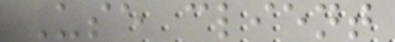Use client
